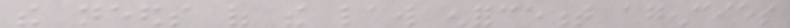the needs of the law enforcement agencies
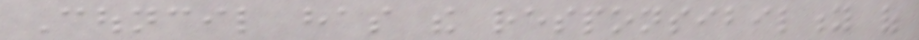Council has the responsibility of
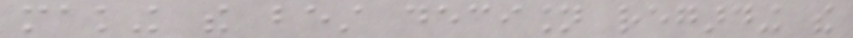making the best decision regarding the
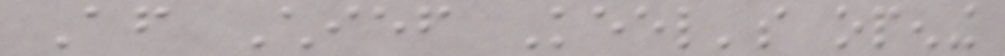After Chief Keel's opening
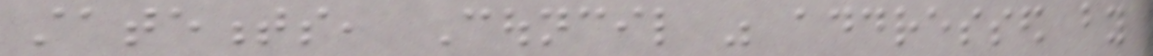statements, Council was addressed by
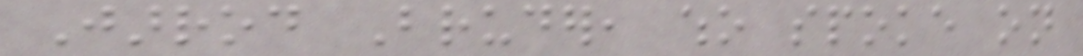Jarrod Bruder, who spoke on
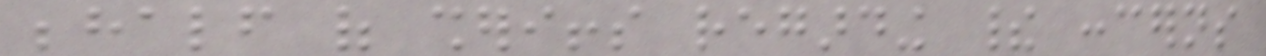behalf of sheriffs regarding their concerns
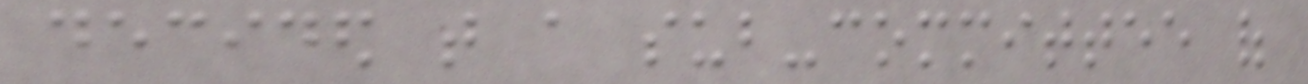decided that a sub-committee of
